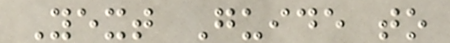Yext Guide to
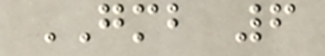GMB 6
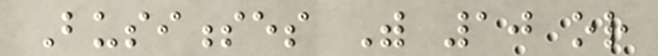Businesses With 10 or
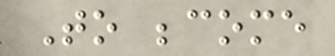To become
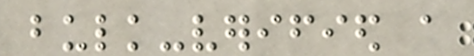bulk-verified a
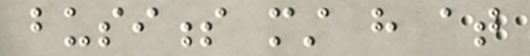business must have at
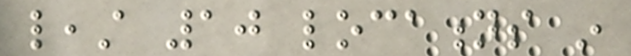least 10 locations in
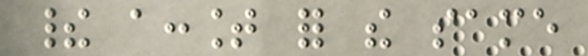their account for the same
